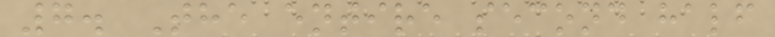7. The entire second half
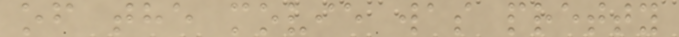of the movie was pretty
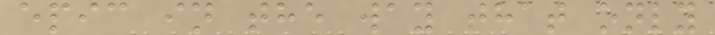epic in the way that only
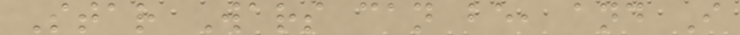Star Wars can be, and I
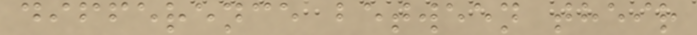difference between their
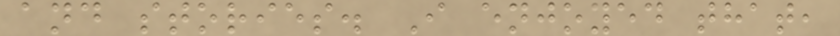and stories. I enjoyed that,
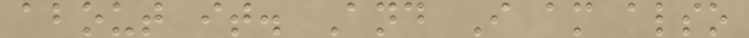about it. And I am also
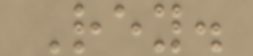Rey.
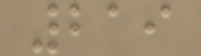219
